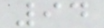94
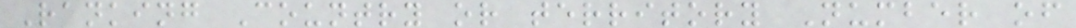Ranking Country or territory Number of
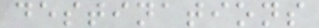destinations
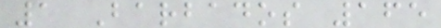1 Barbados 165
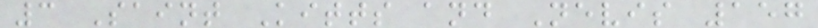3 Saint Kitts and Nevis 157
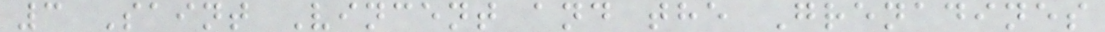3 Saint Vincent and the Grenadines
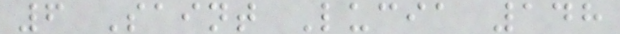6 Saint Lucia 148
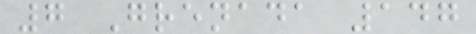7 Grenada 147
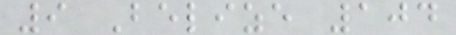9 Belize 104
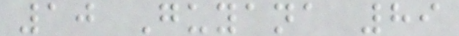10 Guyana 89
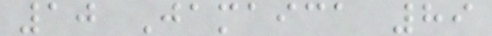10 Jamaica 89
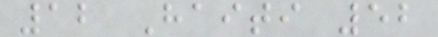12 Haiti 52
